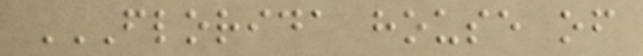FLORIDA HOUSE OF
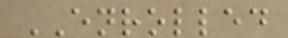ENROLLED
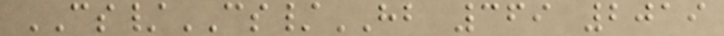CS/CS/HB 369 2019
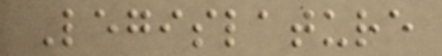Legislature
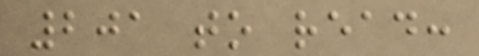201 to read:
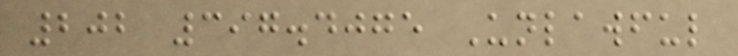202 397.4075 Unlawful
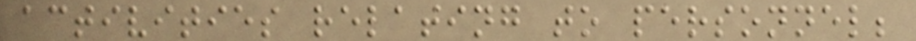activities relating to personnel;
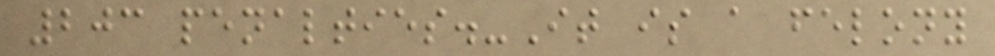203 penalties.-It is a felony
